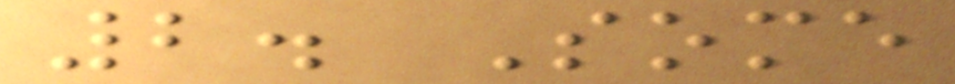2. Some
